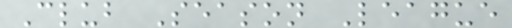Club Season League
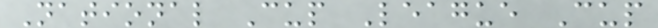National Cup League Cup
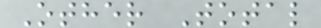Other Total
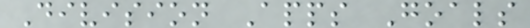Division Apps Goals
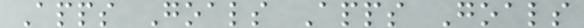Apps Goals Apps Goals
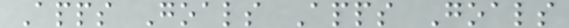Apps Goals Apps Goals
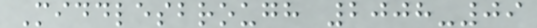Middlesbrough 2008-09
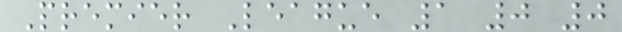Premier League 1 0 0
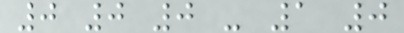0 0 0 - 1 0
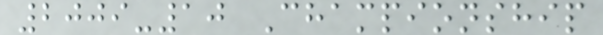2009-10 Championship
